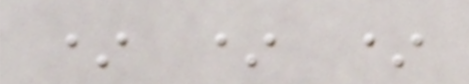* * *
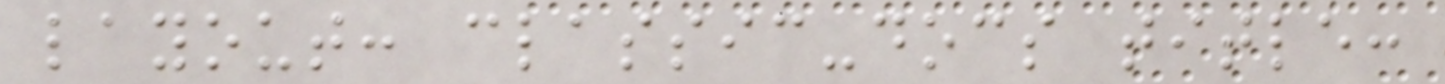layout: classic-docs title:
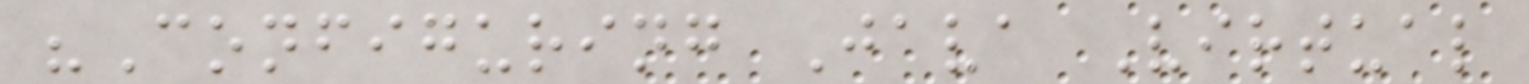"Configuring Java Virtual
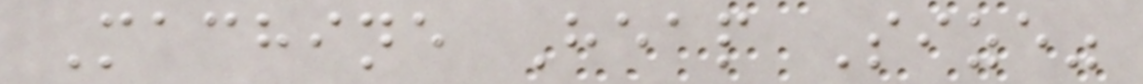Machine Heap Size"
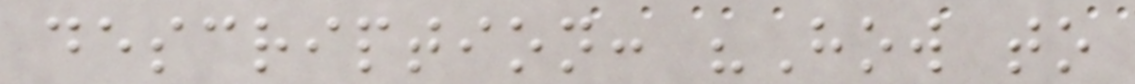description: "How to
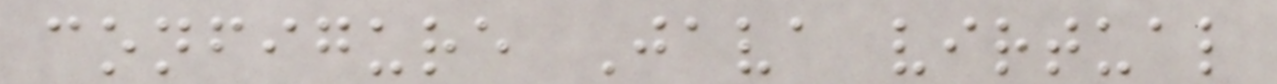configure Java virtual
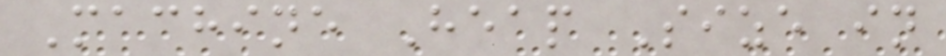Machine Heap Size in
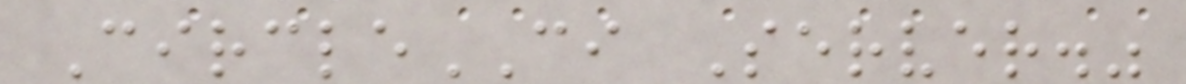CircleCI Server."
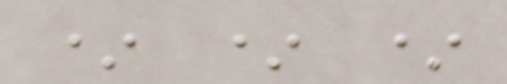* * *
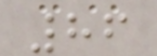86
